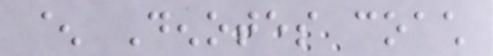^ Denotes coach
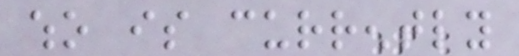who is currently
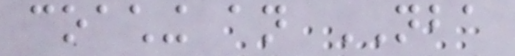coaching an NBA
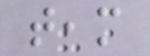team
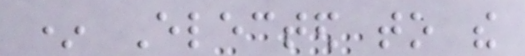* Elected to the
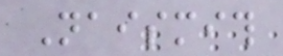Naismith
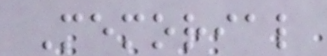Memorial
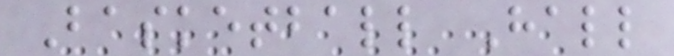Basketball Hall
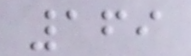169
